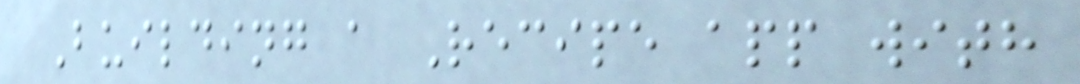Building a Recipe app with
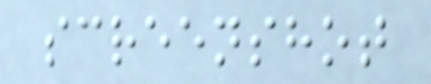screenshot
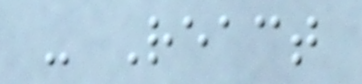- React
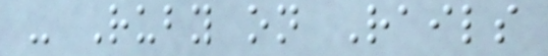- Ruby on Rails
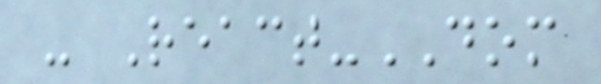- React-DOM
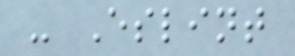- Eslint
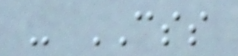- CSS
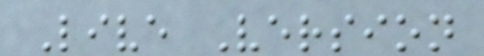Live Version
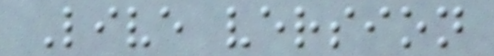Live version
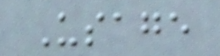Usage
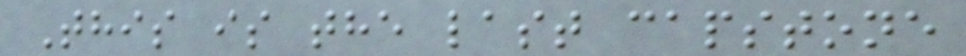This is the last capstone
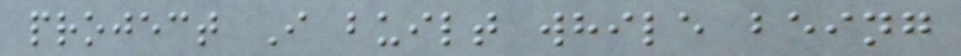project I built while being
